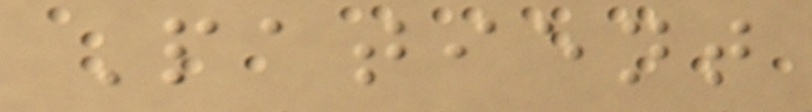Patient
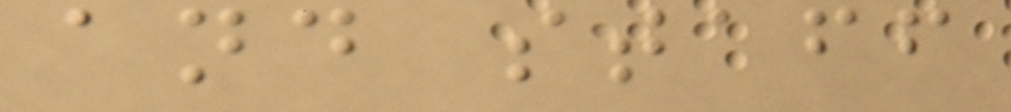and staff
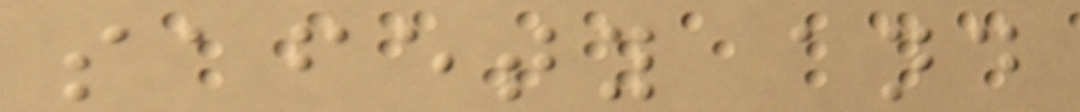safety and
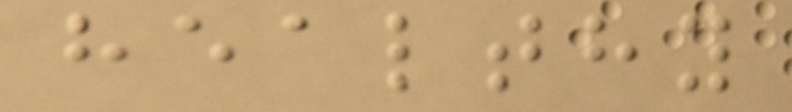healthy
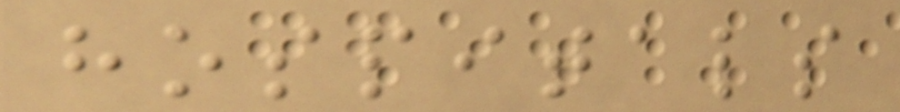hospitals
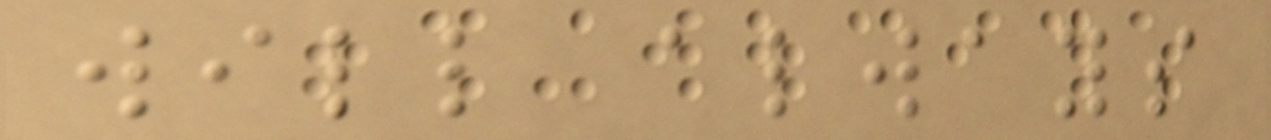will always
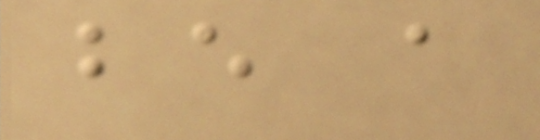be a
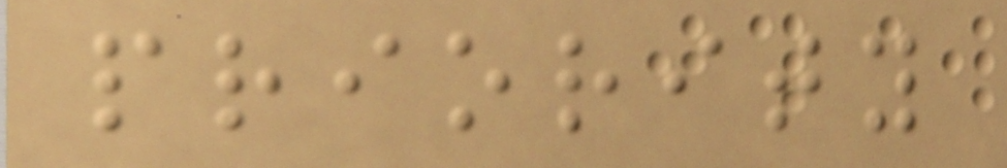priority
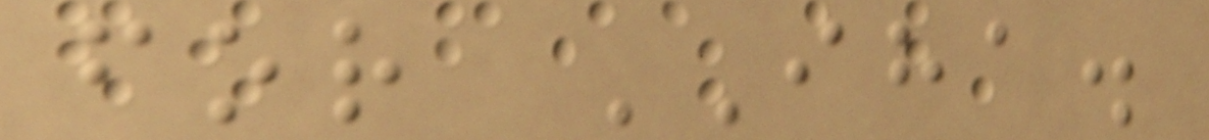for IHA.
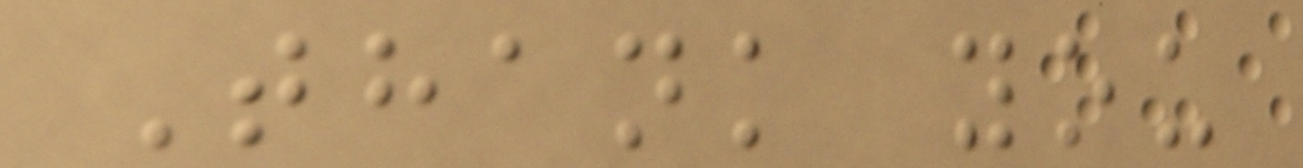Thank you
